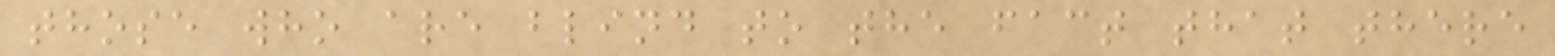those who are blind to the fact that there
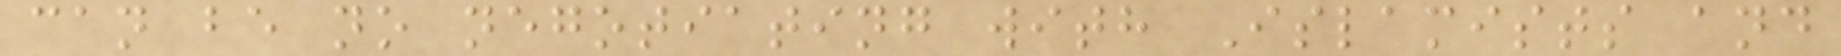can be no negotiating with Islamists and
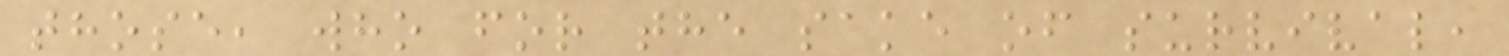those, who for the sake of survival,
